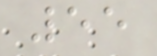55
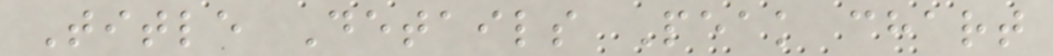Title Details Peak chart
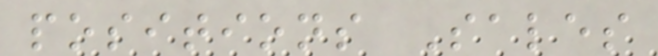positions Sales
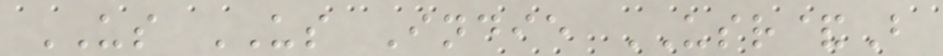US US Indie USR&B
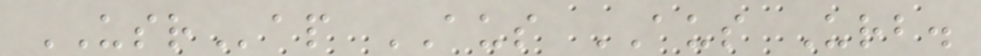USRap AUS AUS Urb.
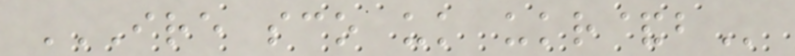IRE SCO UK UKR&B
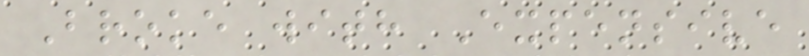Broke with Expensive
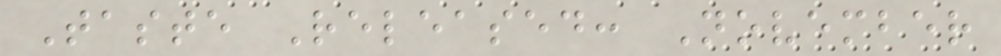Taste Released: November
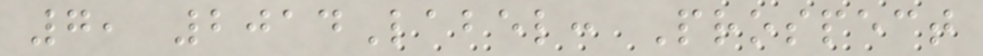7, 2014Label: Prospect
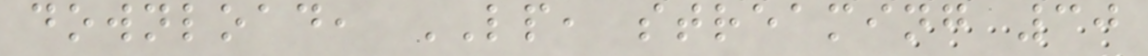download, LP, streaming 30
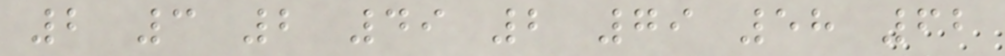2 3 2 49 2 79 58 62
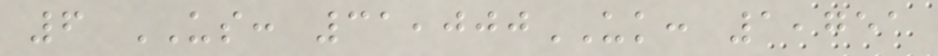6 US: 31,000UK: 1,751
